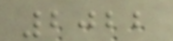2022
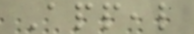Appeal
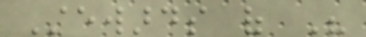Stewards of His
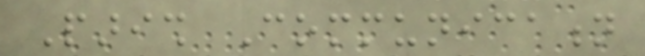Parish Communication
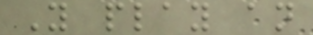You play an
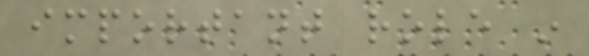important role in
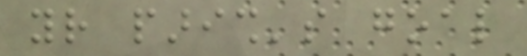your parish's goal
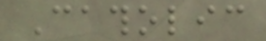Catholic
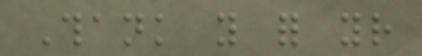Thank you for your
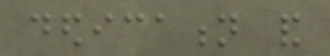dedication and
